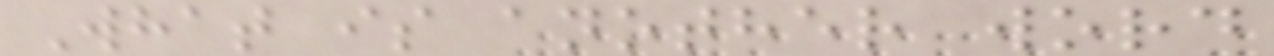What is another word
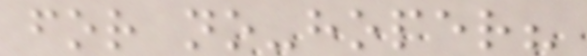for no-hoper?
